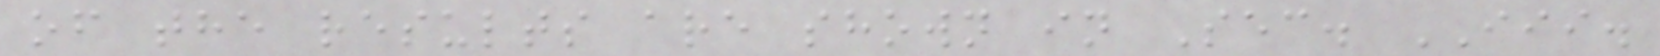of the results are shown in Sec. III.
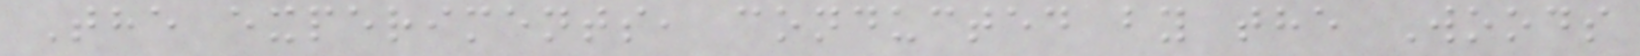The experiments, conducted by the Woods
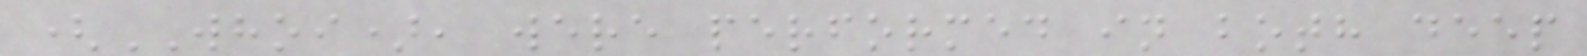(WHOI), were performed in both deep
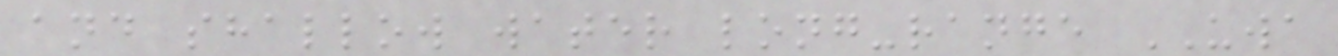and shallow water long-range UWA
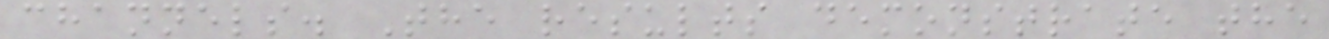channels. The results demonstrate the
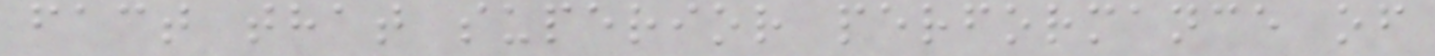fact that superior performance of
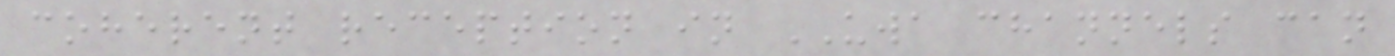coherent reception in UWA channels can
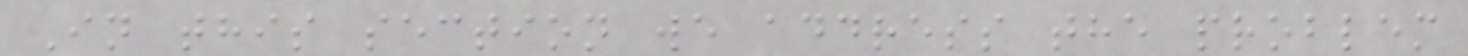In this section we address the problem
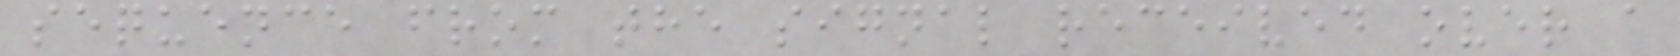sequence from the signal received over a
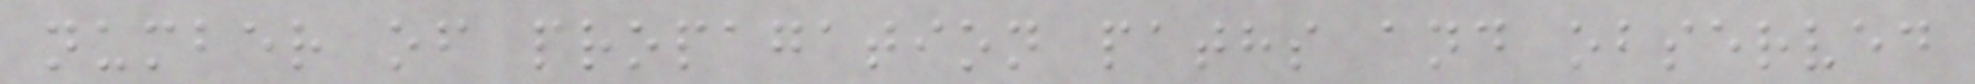number of propagation paths and observed
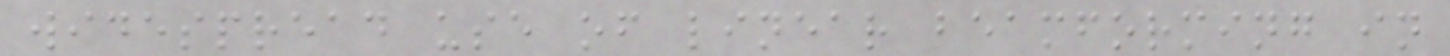widespread use of linear beamforming in
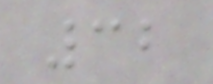32
